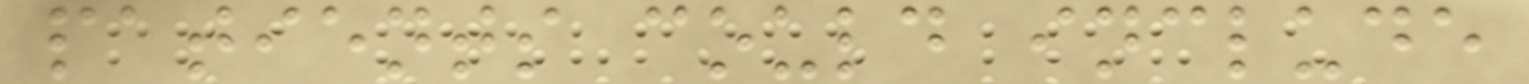patients could include
